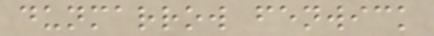dunmarrow fenwick
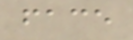face
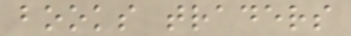books traders
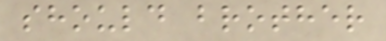should brother
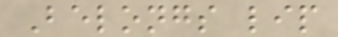Belongs lip
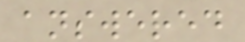answered
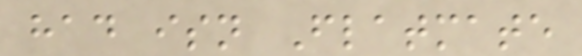had isn Flatmate
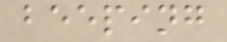beeping
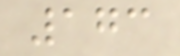173
